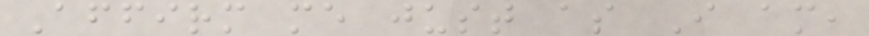Affirm me just as I am,
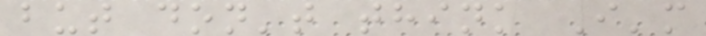but don't think I'm
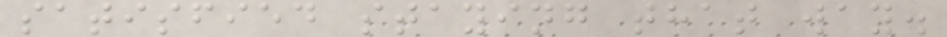satisfied staying that way.
